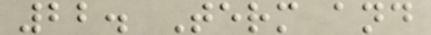22. Term and
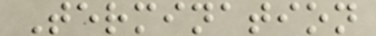Termination
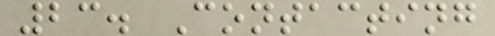23. Contacting
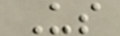Us
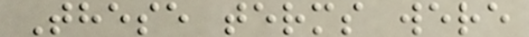These terms were
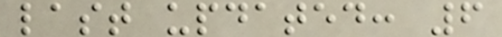last updated: 6
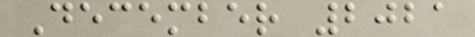December 2021
